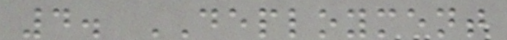4. DEPLOYMENT
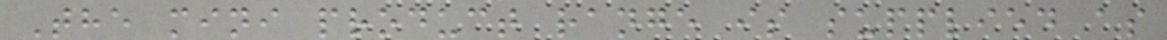The mini product range is supplied as
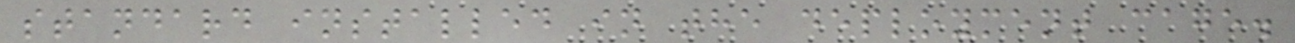standard installed in the deployment cage.
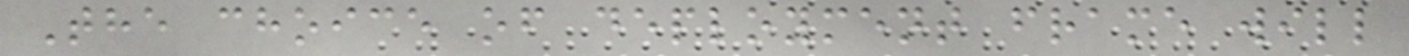The choice of deployment frame will
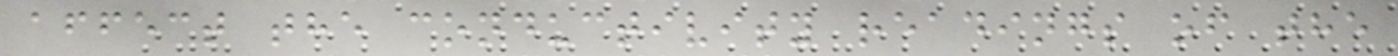affect the conductivity readings of the
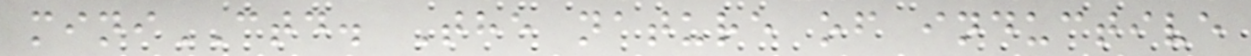miniCTD. The nature of inductive
